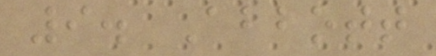9. Abbott
